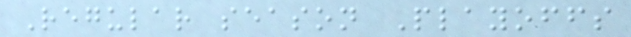Regular season Playoffs
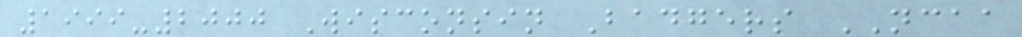1999-2000 Wisconsin Badgers NCAA
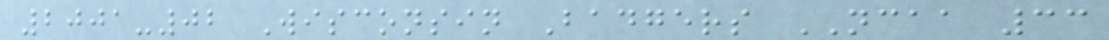2001-02 Wisconsin Badgers NCAA 33
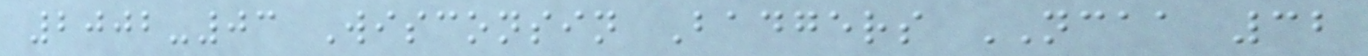2002-03 Wisconsin Badgers NCAA 32
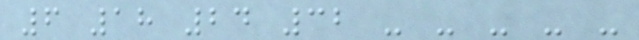6 18 24 32 - - - - -
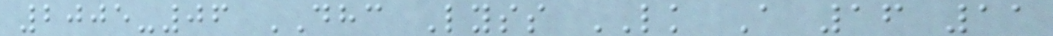2005-06 DHC Lyss LK A 16 11
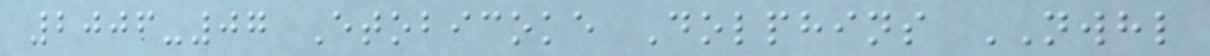2006-07 Etobicoke Dolphins NWHL
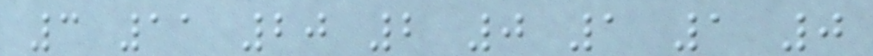3 11 20 2 0 1 1 0
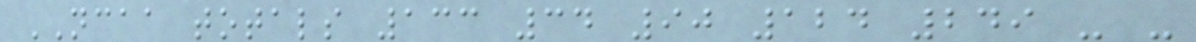NCAA totals 133 34 90 124 249 - -
